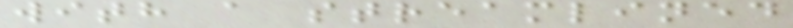with a streamlined
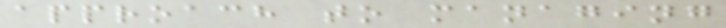approach to managing
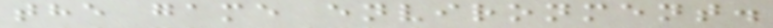the game environment.
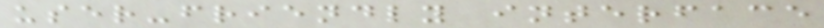user-friendly interface
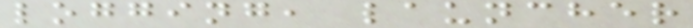logging, launcher
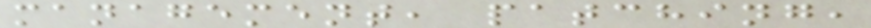management, patching,
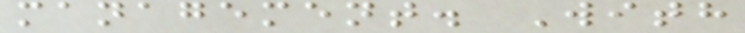management. With
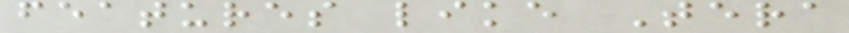features like Tera
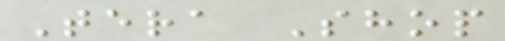Tera Shop
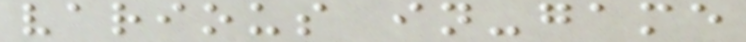various in-game
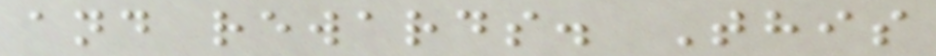and rewards. This
